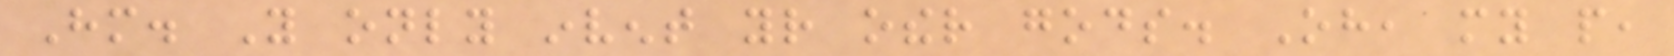Him. You only invent your other gods. Oh, my people,
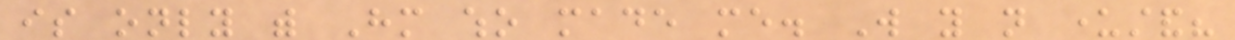is only with Him who made me. Will you not understand?
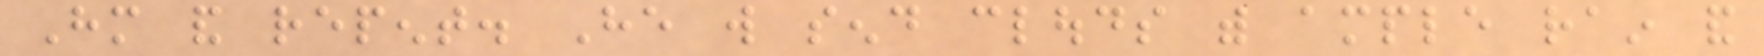Him and repent. He will send clouds with ample rain and
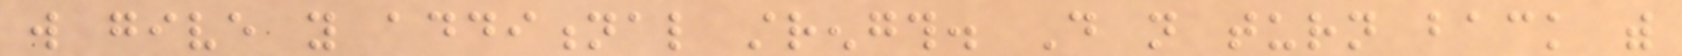will give you additional strength. Do not turn back with
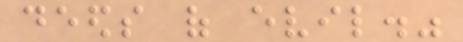deeds of evil."
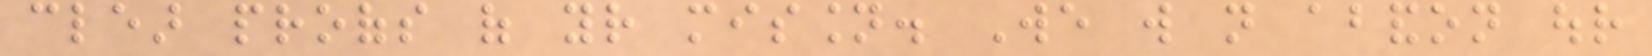clear proofs of your mission. We will not abandon our
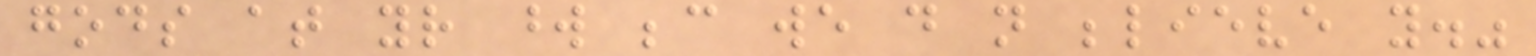gods at your word because we do not believe you."
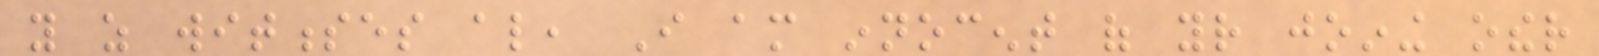you as witnesses also, I am innocent of your joining other
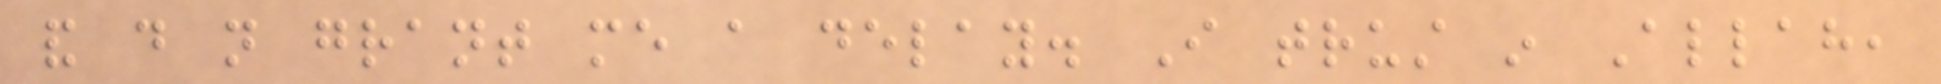and do not grant me a delay. I trust in Allah,
